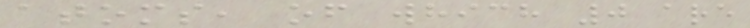atoms, of which 0 are
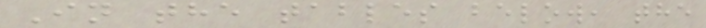In the tables below, the
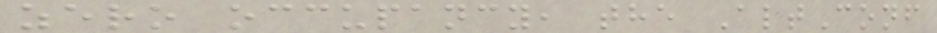zero occupancy, the AltConf
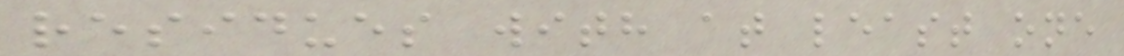residues with at least one
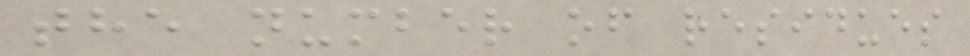the number of residues
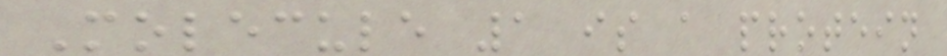Molecule 1 is a protein
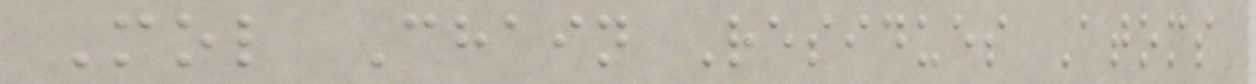Mol Chain Residues Atoms
